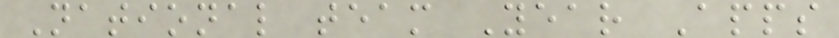National team Year Apps
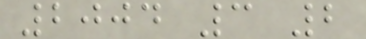2004 3 2
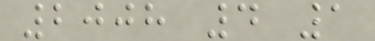2008 4 1
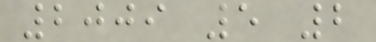2009 5 2
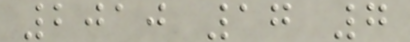2010 17 7
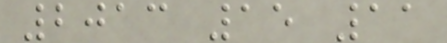2013 15 11
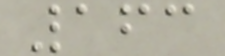163
